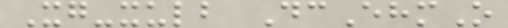Xg-xulb DcEhmO
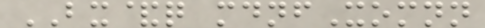BX&q mdnfXomnn
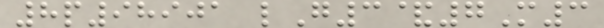8p98901 lG3&7M3
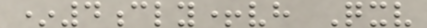*4cly+vh Qxv
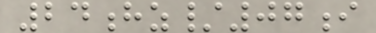24hz/07i
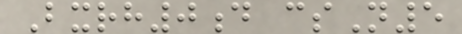Bxrh0d csN5
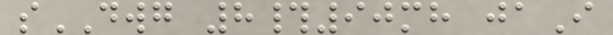sDWG 8#90mh jaI
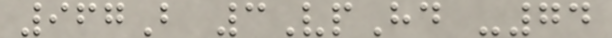967B 3VpHd -74
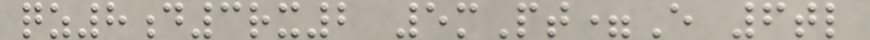qz8d3rx2 5mPt=E 6tl
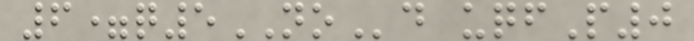6=q5NOd uqfP0
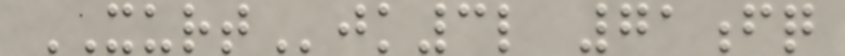XURTjk3l 71fq
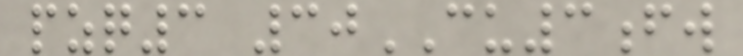pzq3 30CU3fw
